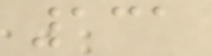131
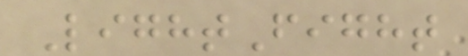LightFight
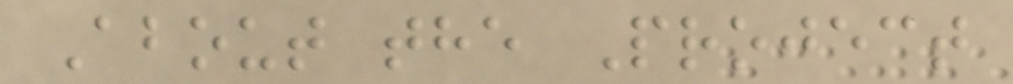About the Project
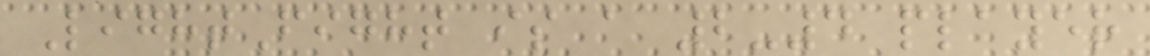LightFight is a 2-4 player
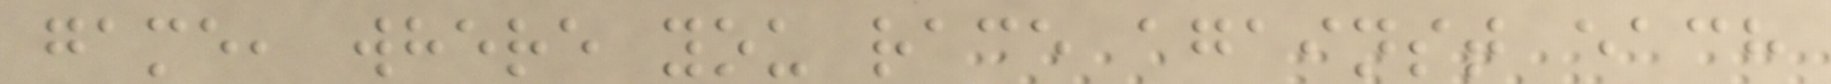game, where you race against each
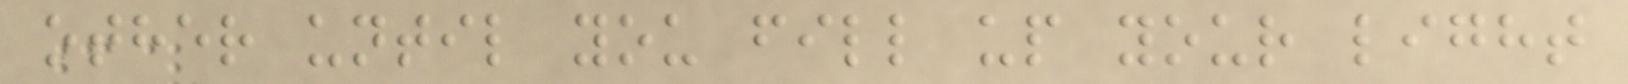other until you fill up your light
